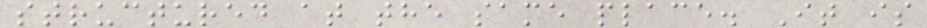structured at the same place. It is
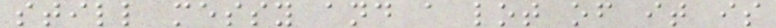still messy and a lot of it is
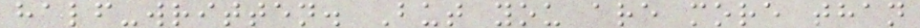half-written. But you are more than
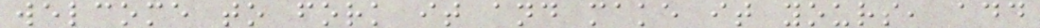welcome to fork it and make it yours, add
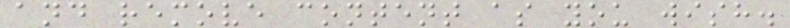and remove content as you wish.
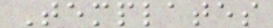Templates
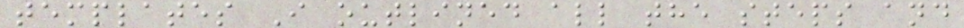templates I outlined all the steps and
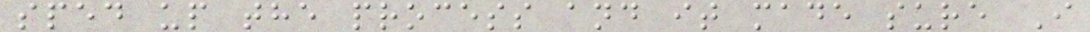sped up the process and it made sure I
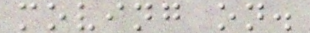moving on.
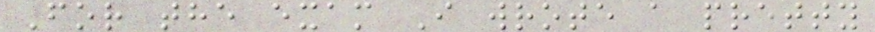For the exam I wrote a pretty
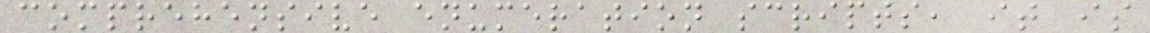comprehensive enumeration scripts, it is
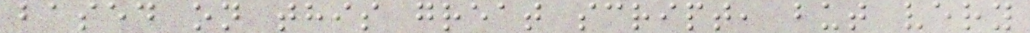based on this great script, but very
